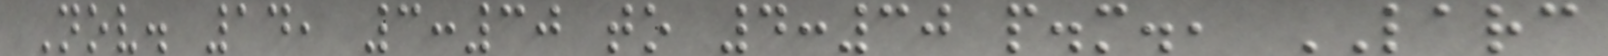Nov. 14, 3:30 to 4:30 p.m., LARC
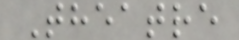Theatre
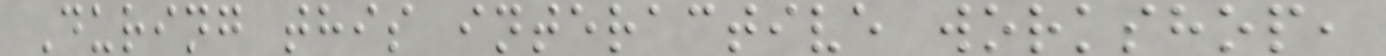During this interactive workshop,
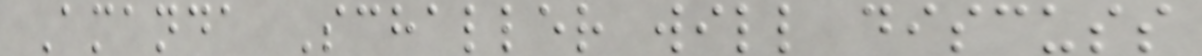Amanda Schaller will discuss
